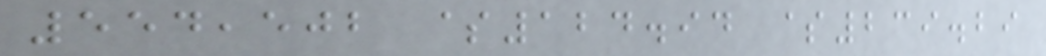554,502 $124.94 $239.29
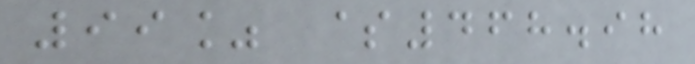99% $468.98
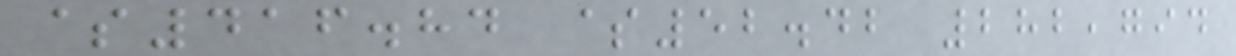$416.84 $52.42 282,794
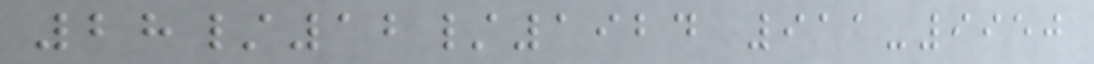28/12/1924 911-9950
